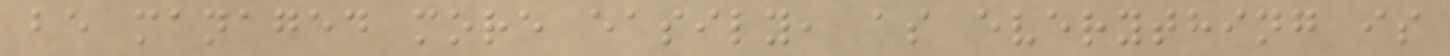be managed more easily, as everything is
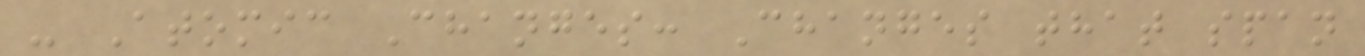- Atomic Changes: Changes that span
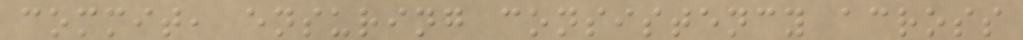commit, ensuring consistency across
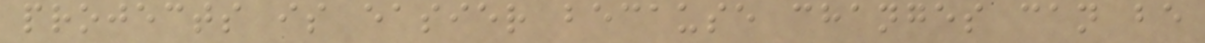projects is easier because changes can be
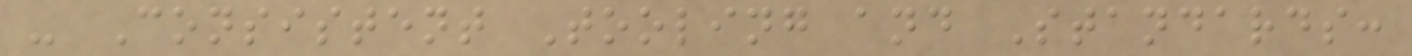- Consistent Tooling and Standards:
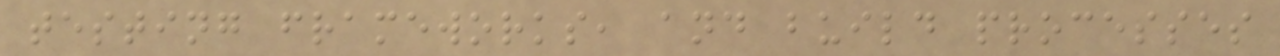testing frameworks, and build processes
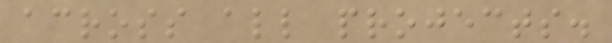across all projects.
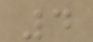4
